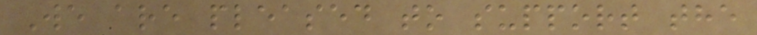We are pleased to support the
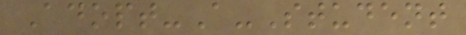Adopt-A-Student
